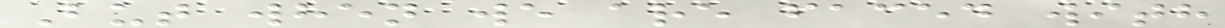But when we are faced with
